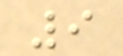9
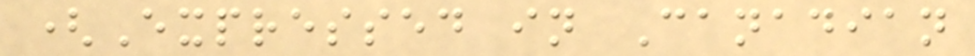(Expressed in Canadian
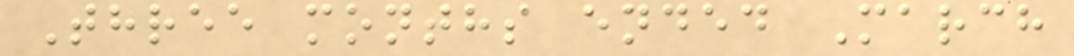Three months ended March
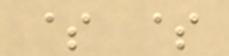$ $
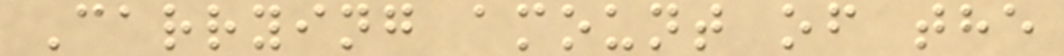Carrying amount of the
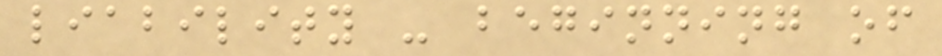liability - beginning of
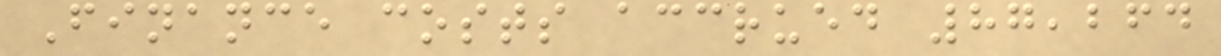Finance costs accrued 87,264
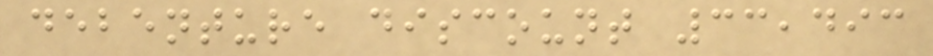debenture discount 33,493
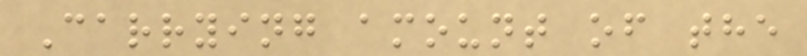Carrying amount of the
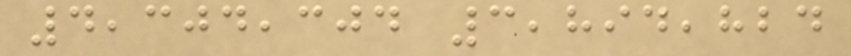4,304,304 3,894,824
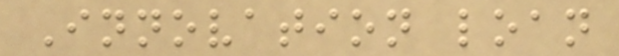Innovation loan
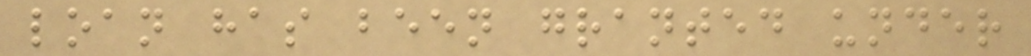loan has been granted under
